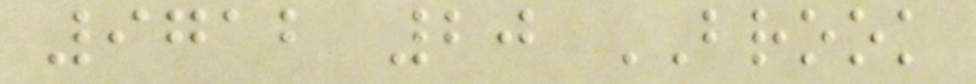9712 20 BROOK
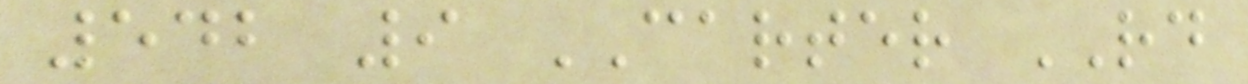542 9 CARTER RD
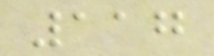117
